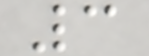3
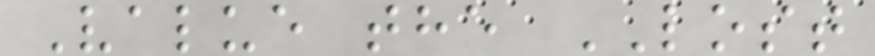Value the LOST
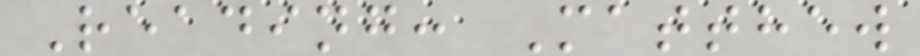Reading: Matthew
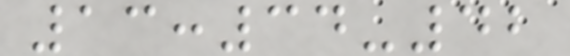13:34-42
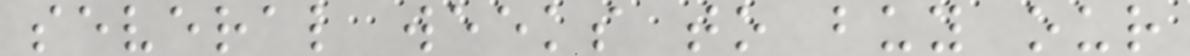several weeks to buy our
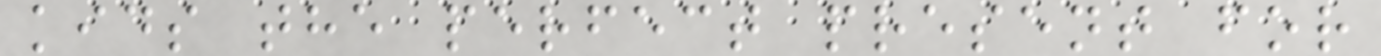kids the perfect present for
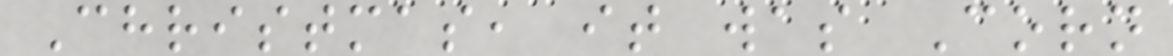Christmas, it was Corn
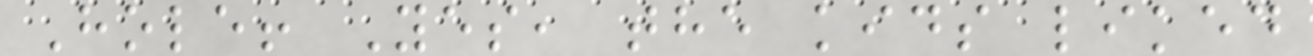Hole! Yes, the kids liked
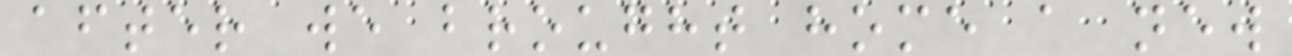after we brought home a new
